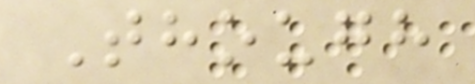Though
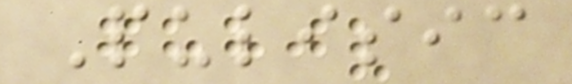Pulisic
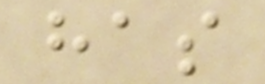has
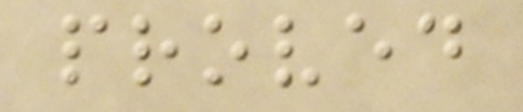proved
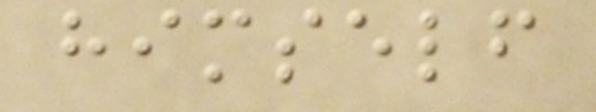himself
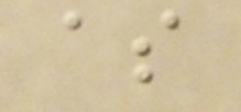as
